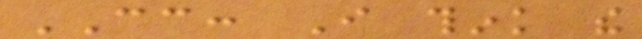CC: I think the
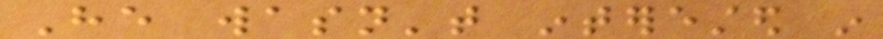He wasn't interested in
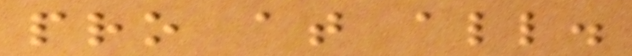pro at all.
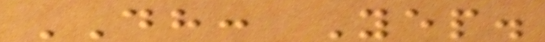DH: Yep.
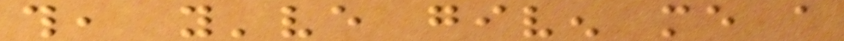this, you've given me a
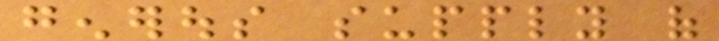generous supply of
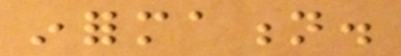information.
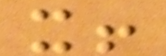it!
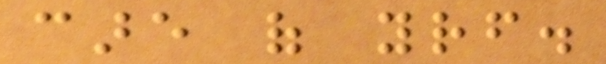care of yourself.
